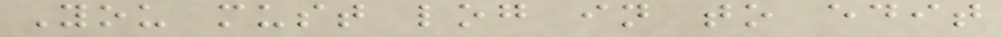You must log in to edit
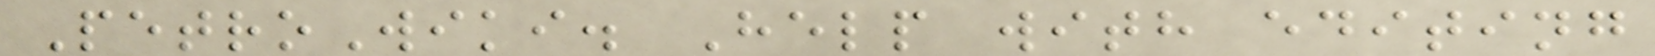PetroWiki. Help with editing
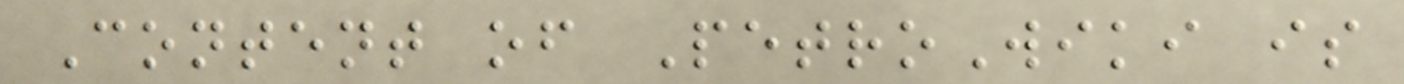Content of PetroWiki is
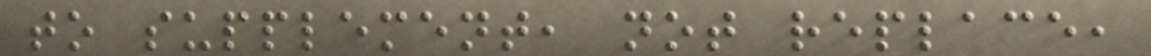to supplement, not replace,
